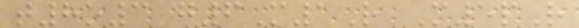t8o3 g6M1R M5pR
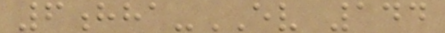6hha-EV 144
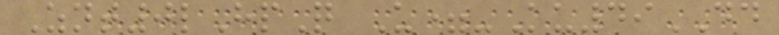Znt0lHpQ U=-Ku49DD
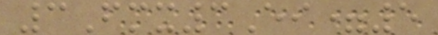3Fmx3Ei=5
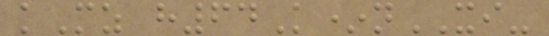kMz h64K*nXI-
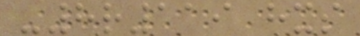-8r119 hxs
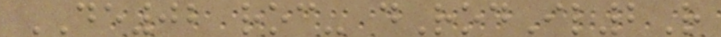DE02 roc- dRodIl2R
